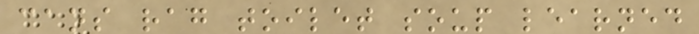cans rag toilet soup learned
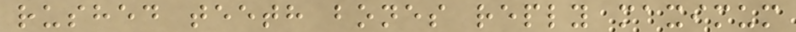rushed teeth bones reply maximum
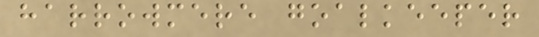harrowmere goalkeeper
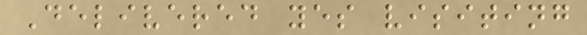Delivered yes visiting
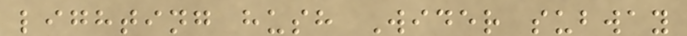lighting hush Wider subway
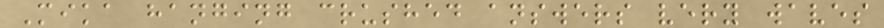Mika hanging crushed answers very waves
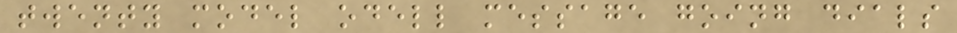twenty model odell message going dials
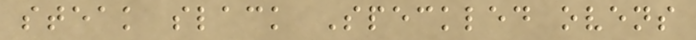steak slack Speckled ovens
